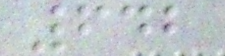642
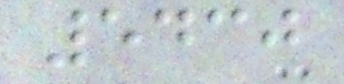5430
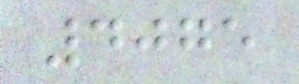4075
